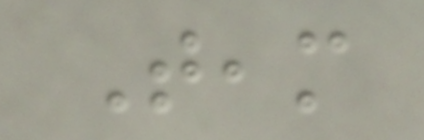Team
